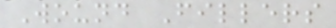Wound Fillers
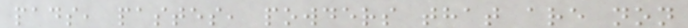pads, pastes, powders that are non
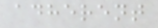adherent
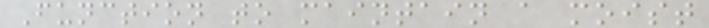Function to maintain a moist
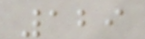129
